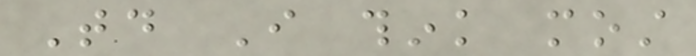Today I think most
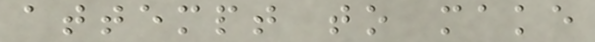attempt to make
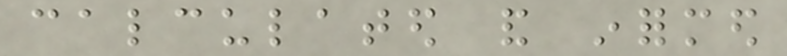calculated and informed
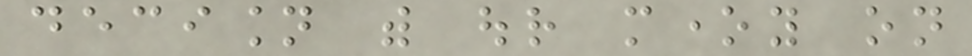decision with our money on
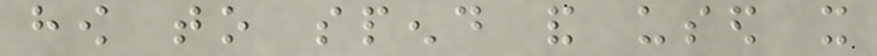how to spend and used it
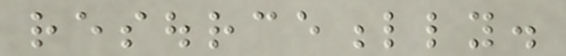resourcefully.
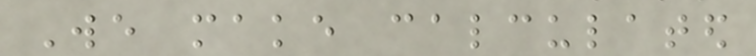We make calculated
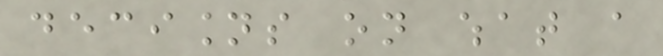decisions on what a
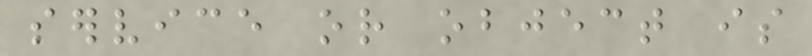service or object is
